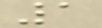1
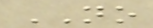NO
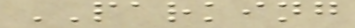PARKING
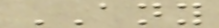ANY
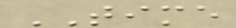TIME
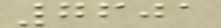7601
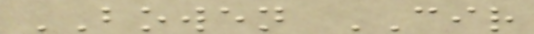BOWEN CIR
